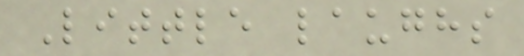Little laughs
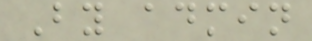By admin
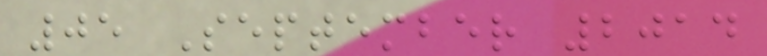05 September 2014
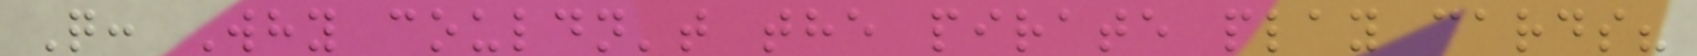Q: Why couldn't the pirate play cards?
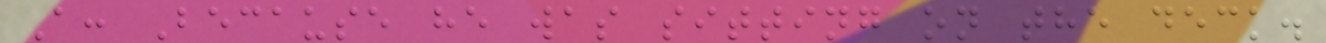A: Because he was sitting on the deck.
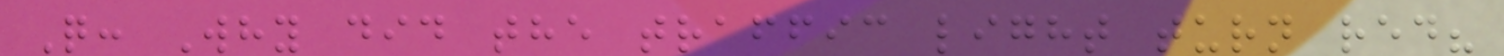Q: Why did the traffic light turn red?
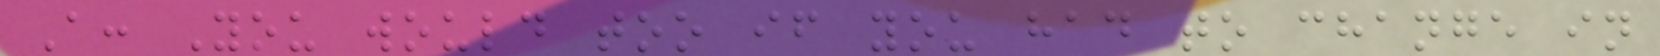A: You would too if you had to change in
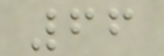66
